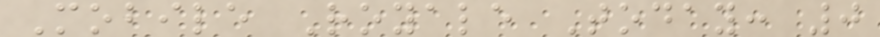Mobile Royale Today: 0
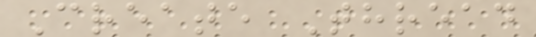Create Thread
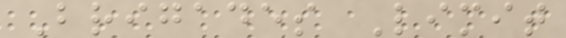Brigades Limit
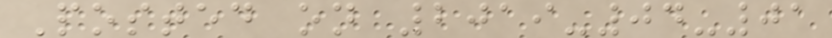Posted on 2019-04-01
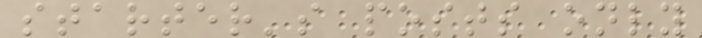starter's posts only
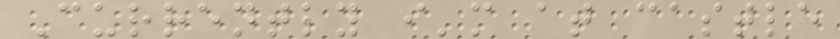Currently i'm at castle
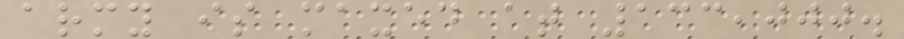army is maxed at 133,000.
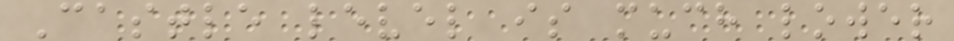Castle level is much lower
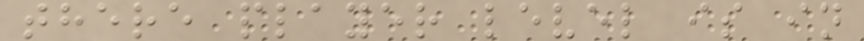there player level is in
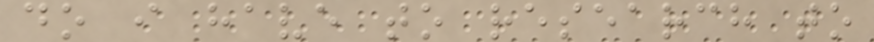do i have to research to
